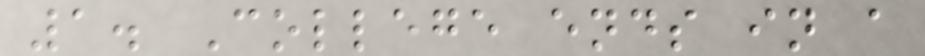1. College ends in a
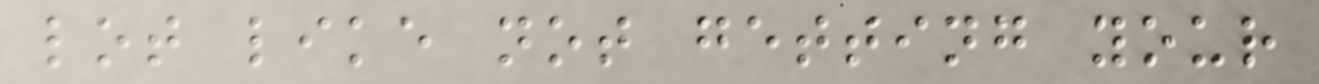lot like not getting your
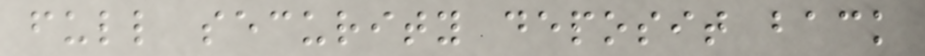full security deposit back
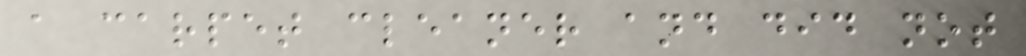a carpet cleaner and did not
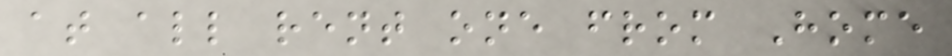at all rent one from Home
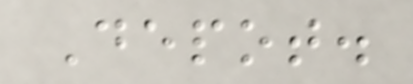Depot.
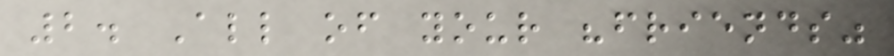2. All of your "friends"
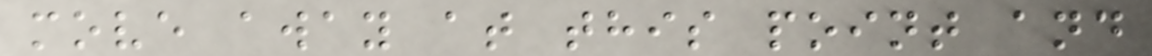move away at this point and
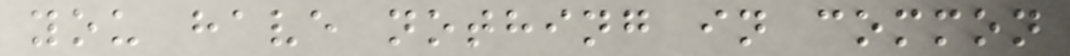you have nothing in common
